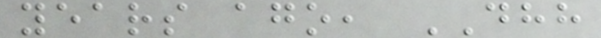years ago, DHH
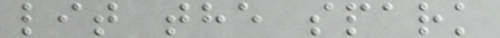lit the spark
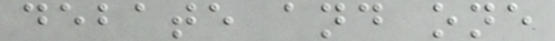debate and one
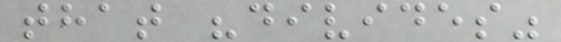that "divides"
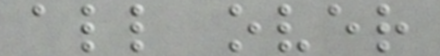all over
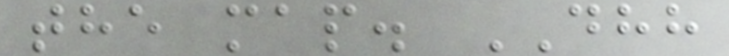the map. DHH
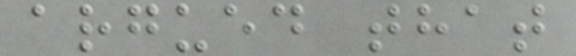argued that
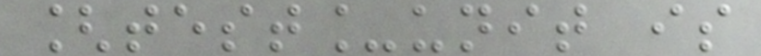[test_unit is
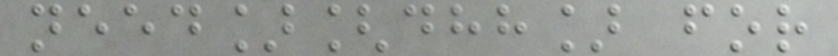need][dhh] for
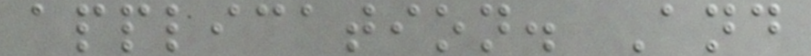application. And
